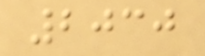2030
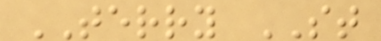TERRY ST
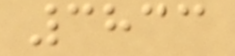3833
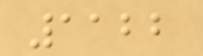1122
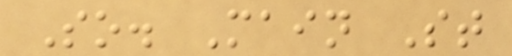So. Main St
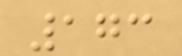173
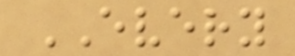EVERY
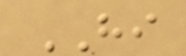HI
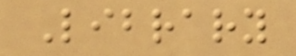Library
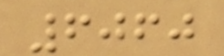6060
